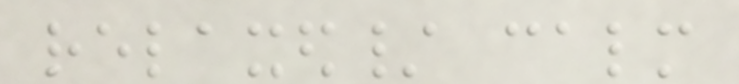relaxed/ calm
